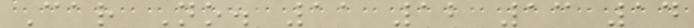Car No. 11 12 13 14
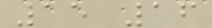15 16
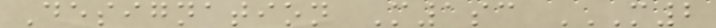Designation M1sc M2
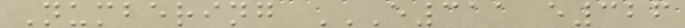Numbering E311 E326
